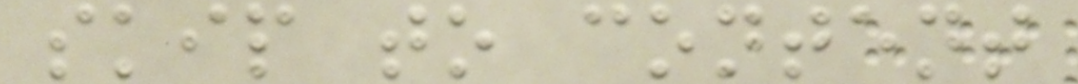skip to content
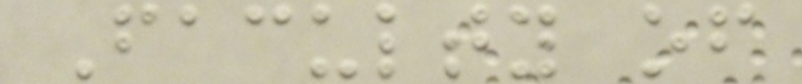Faculty of
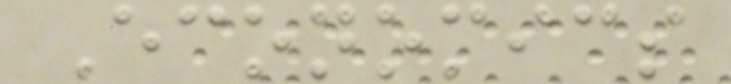Economics
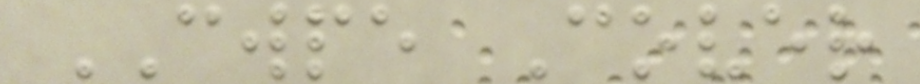CWPE Cover
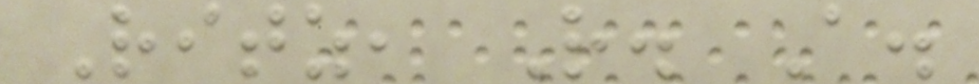Ritz, R. A.
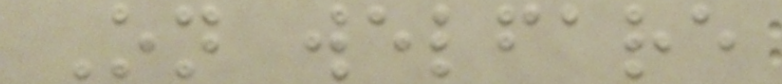On welfare
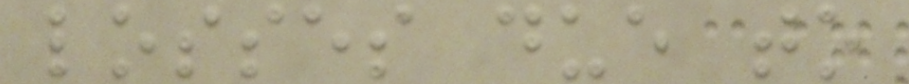losses due to
